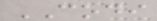CODI
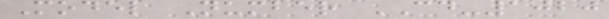Model Number CD-1020
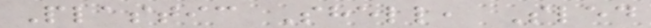Plastic Shell, Sled
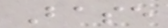Base
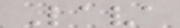Lava
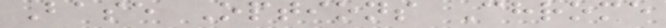Base Options Chrome
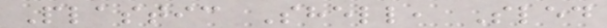Plastic Shell, Sled
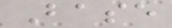Base
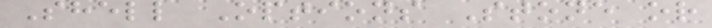Shell Options Stone or
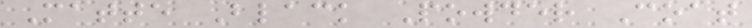Matte Black Powder Coat
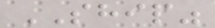SHIP"
